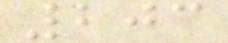203
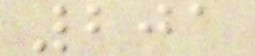201
